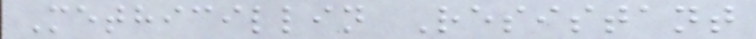Methicillin Resistant
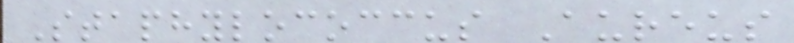Staphylococcus Aureus
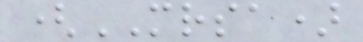(MRSA)
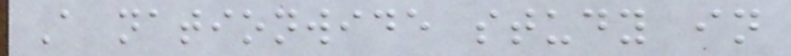A nationwide study in
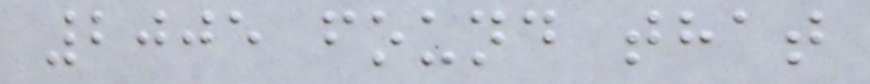2005 found that
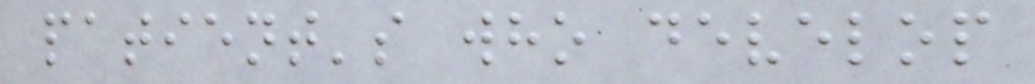patient's who develop
